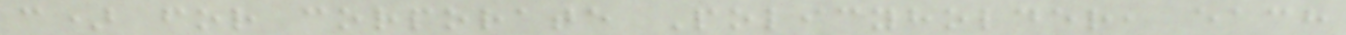c) for corporate Policyholder, each
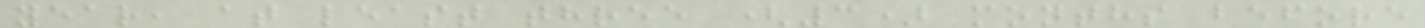year, at least three (3) months before
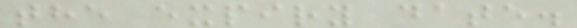the expiry date.
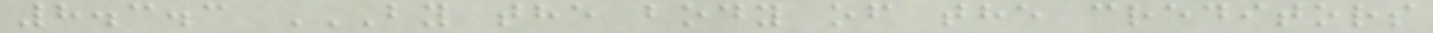8.3.3 BY THE BODY OF THE CREDITORS
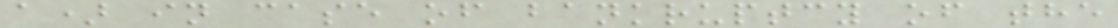a) in case of bankruptcy of the
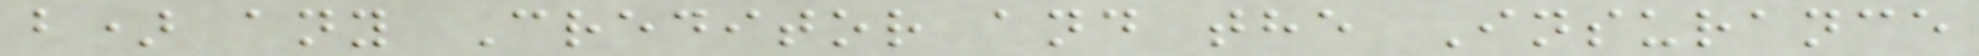b) any Creditor and the Insurance
